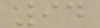94
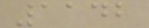1142
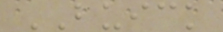BUICK
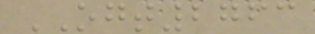OGT2763
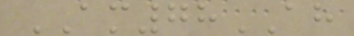AM78AH
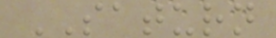SATURN
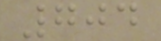704
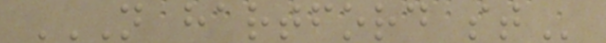N HARTFORD ST
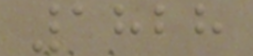1828
